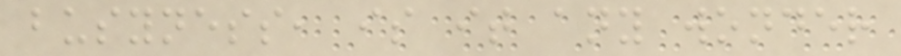busyness, is it any wonder
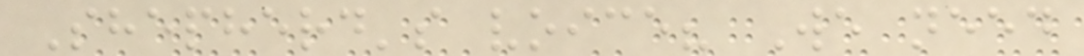Shepherd's voice? We need
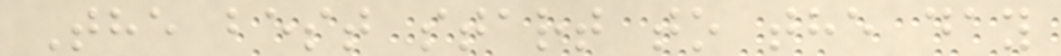The best start to the day
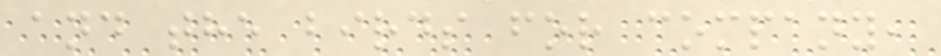and the birds for company,
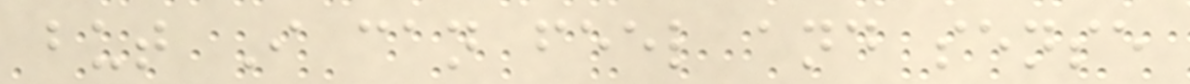but I can feel and sense
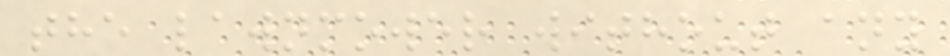the lawnmower without any
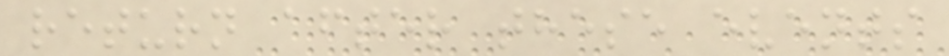return after these events
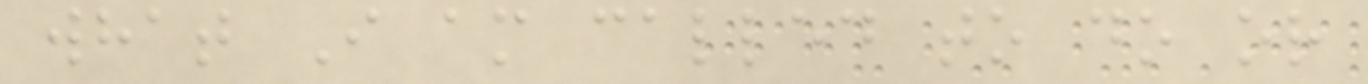what I am called to do or
